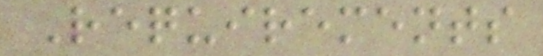Requirements
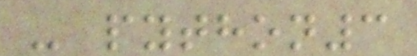- python3
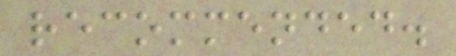recommended.
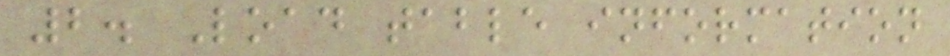2. Load table information
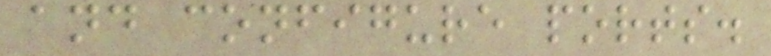and configure ports.
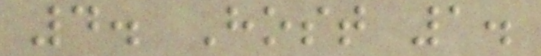4. Host 1.
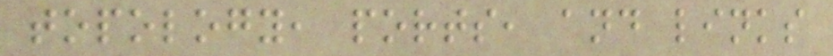topology, ports, and links
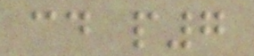cd p7
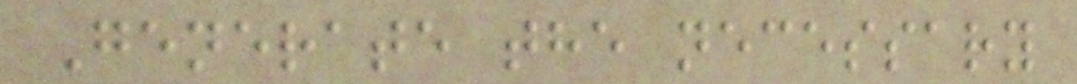Generate the necessary
